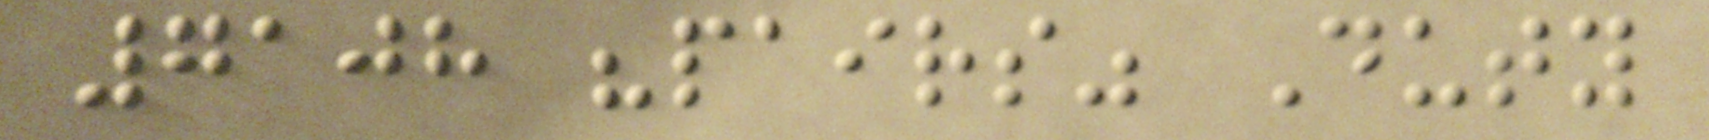7108 "pairs" Duty
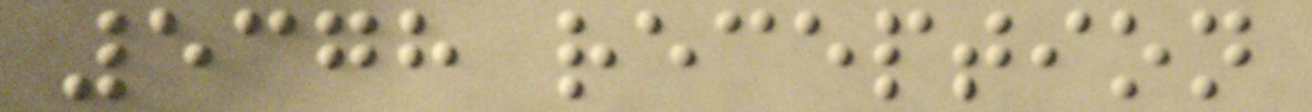5378 reception
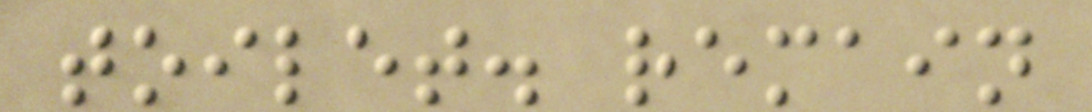toilet. remain
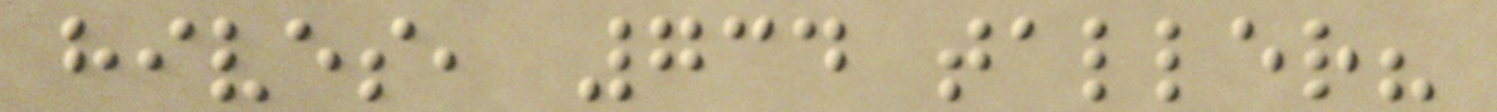hives, 734 taller?
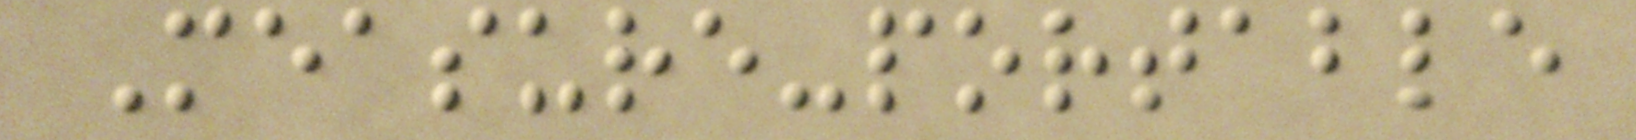Measure-portable
